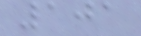101
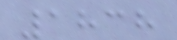1838
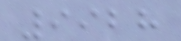9928
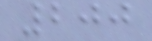200
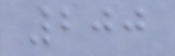200
